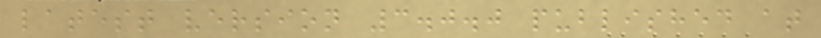latest version 3.0.0 published at
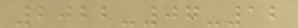2022-07-12
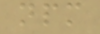npm
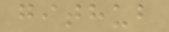github
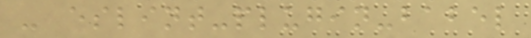- eslint-plugin-babel
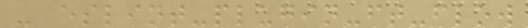- eslint-plugin-ft-flow
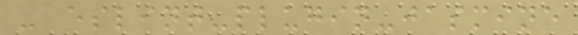- eslint-plugin-jasmine
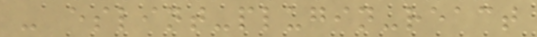- eslint-plugin-react
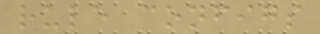rule configs
